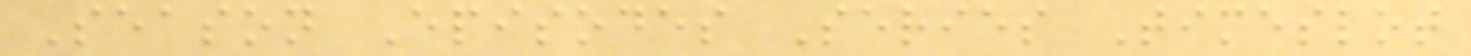Season Episodes Series Timeslot
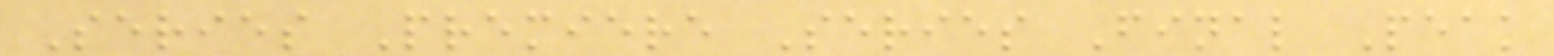Series Premiere Series Final Peak
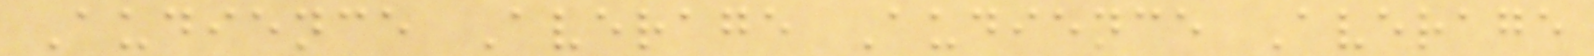Audience Average Audience Average
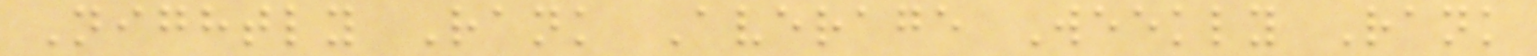Nightly Rank Average Weekly Rank
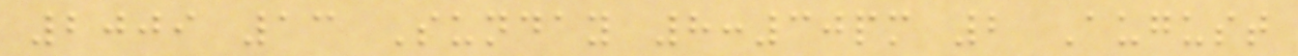2009 13 Sunday 8:30pm 2 August
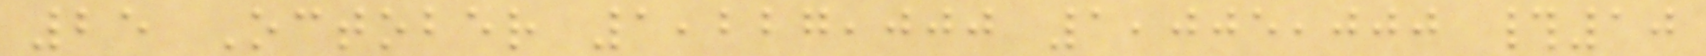25 October 1,227,000 1,005,000 #10
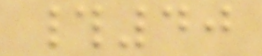#40
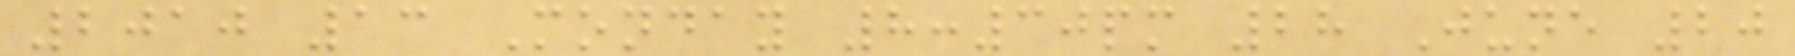2010 13 Monday 8:30pm 28 June 20
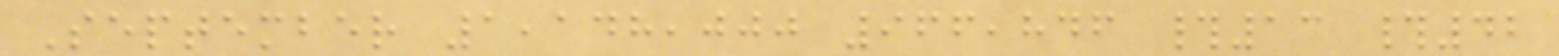September 1,148,000 966,846 #13 #42
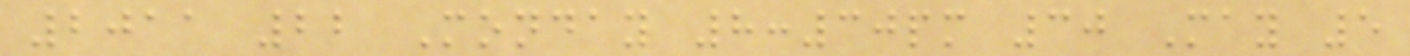2011 22 Monday 8:30pm 30 May 5
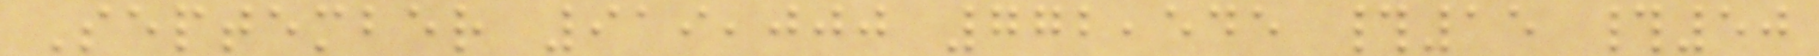September 919,000 772,545 #15 #50
